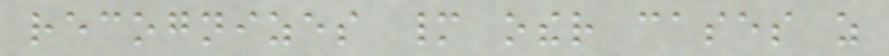recognizes many other cases as
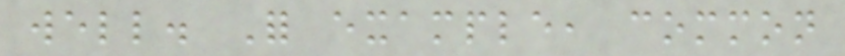well. For example, common
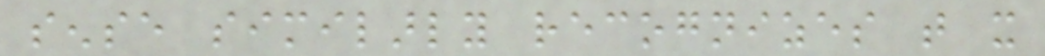sense similarly recognizes that it
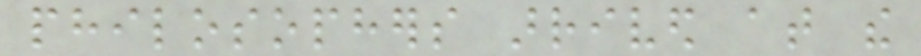philosophers arrived at the
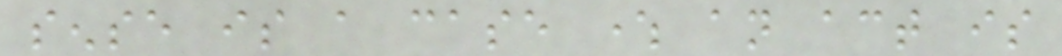sense is a case where an act is
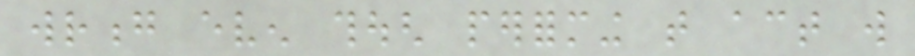wrong even though performing that act will
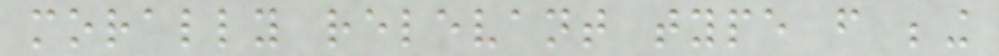morally relevant type from being
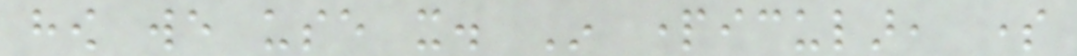how we use it. In particular, some
